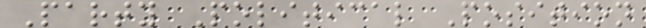Party Political Position
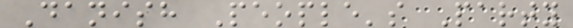Danish People's Party
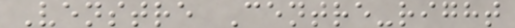Venstre Centre-right
